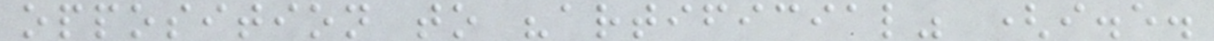opposition to "artificial" (i.e.
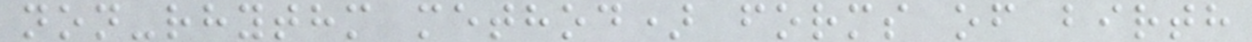non-rhythm method) forms of birth
